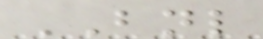BNL
